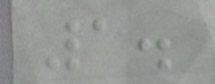1.
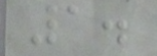1.
